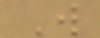W
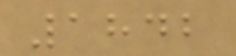1842
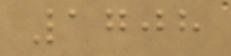1708
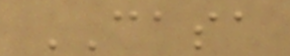CASA
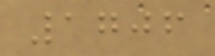1706
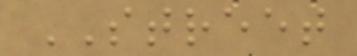STREET
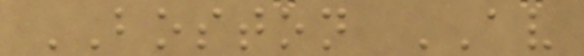BOSTON AV
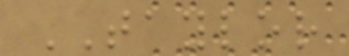TAYLOR
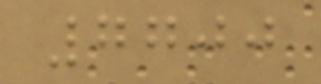7700
